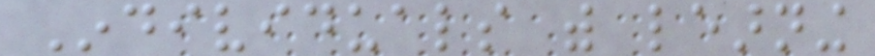Individuals with learning
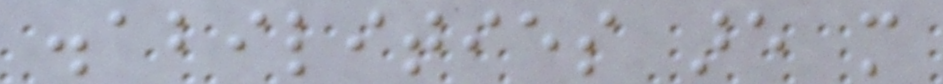disabilities are more
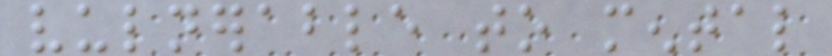vulnerable to mental
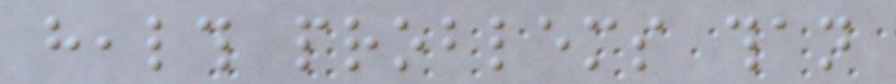health problems than
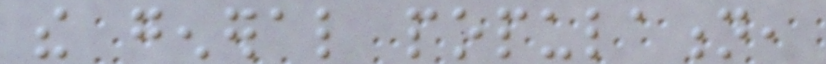the general population,
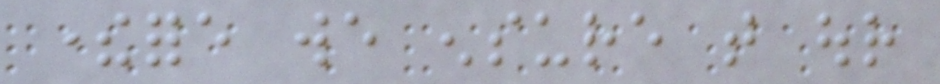therefore we ensure that our
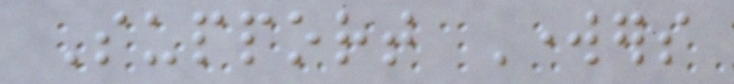Support Workers
